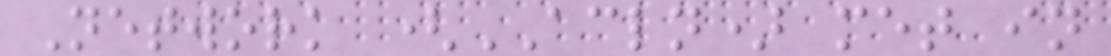Network (ACLN) met in
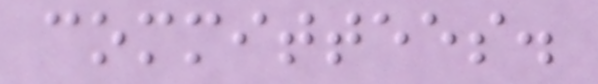committees.
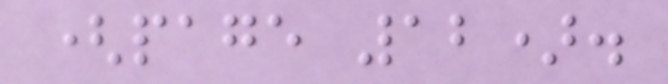(page 12).
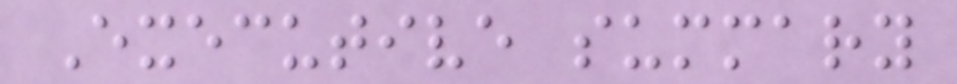Executive summary
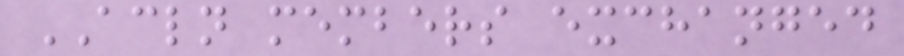ACLN members exchanged
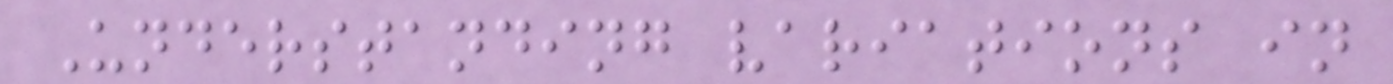Understanding variations in
